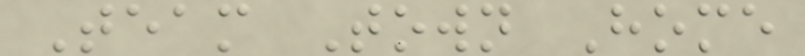Team Town Home
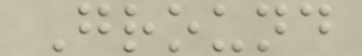Ground
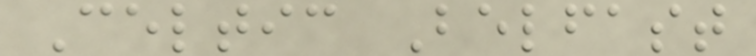Celtic Belfast
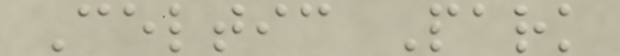Celtic Park
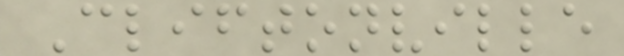Cliftonville
